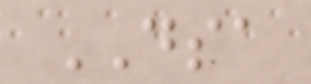DSA
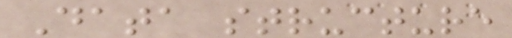Data structure
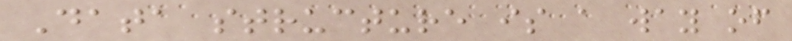Data structure is a way of
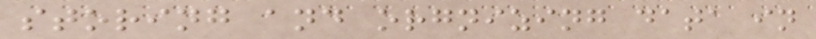storing and orgnizing data in
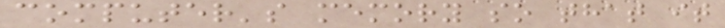computer's memory so that it
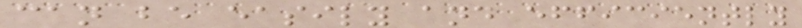can be easily and efficiently
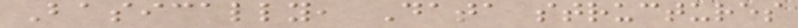Basically, Data structures
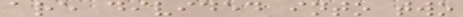are divided into two
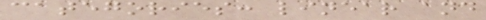categories: linear and
